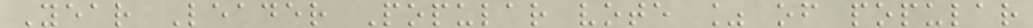Year Leader Popular vote % of popular
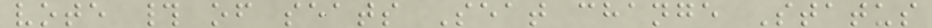vote # of seats Seat change Status
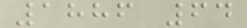1886 64
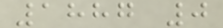1887 0
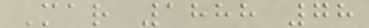Mar 1888 78
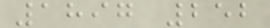1897 252
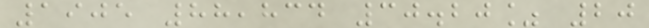1905 88,834 30.20% 20
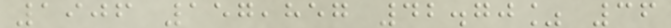1906 157,857 42.70% 36
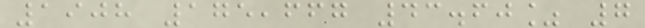1908 175,667 43.60% 7
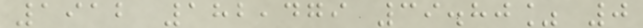1912 182,479 39.80% 0
